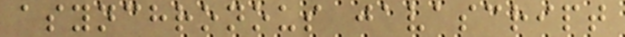asynchronous javascript
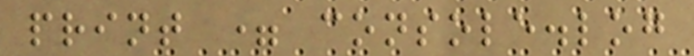print = console.log
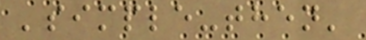'simple-then'
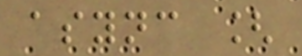async [
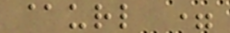@url =
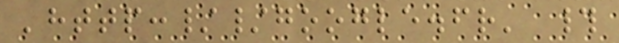'http://google.fr' #
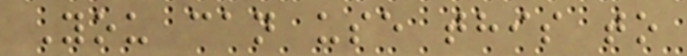You can use this to
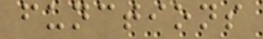functions
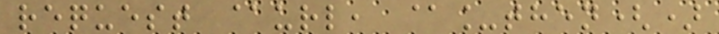request @url, @_then()
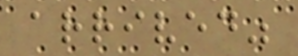arrived"
